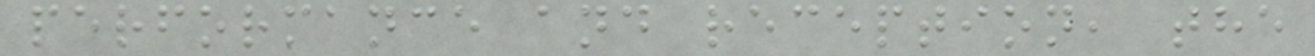performance and reception, the
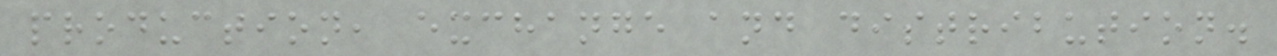production, exchange and distribution.
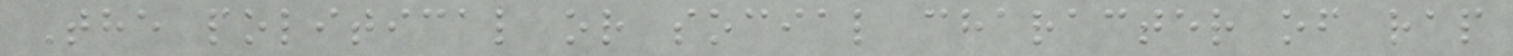The political or social character of rap
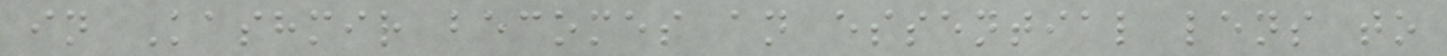in Kashmir becomes an essential lens to
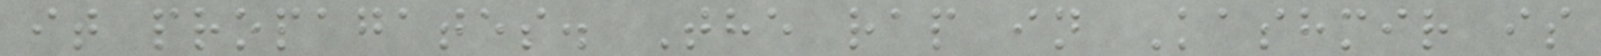it propagates. The rap in Kashmir is
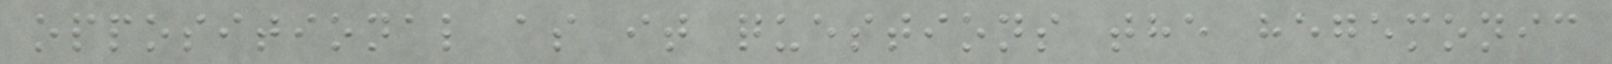oppositional as it questions the hegemonic
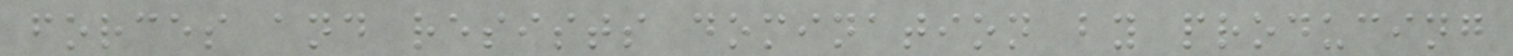forces and resists domination by producing
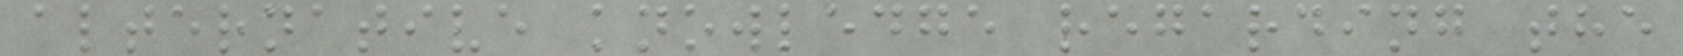alternative knowledge regarding the
